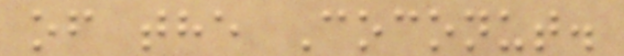of the Coconut.
